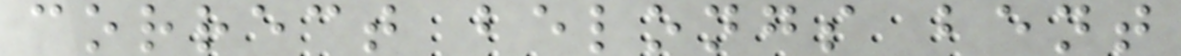correct belongs bent
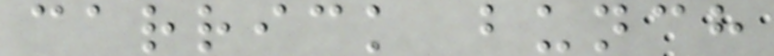carrick bunch
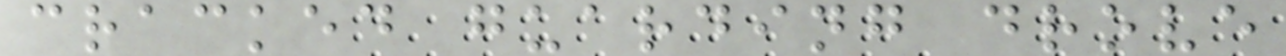cracked guarding drove
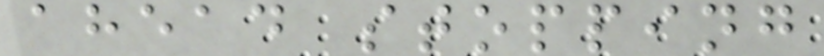ahead stopping
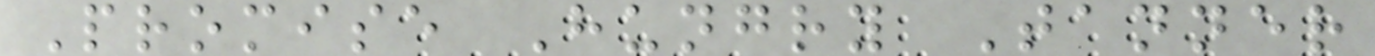Promise Hungry Tanner
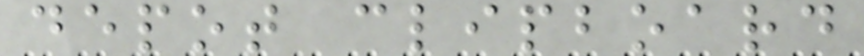depot clipboard
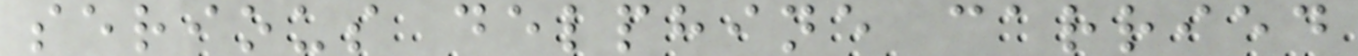serious delphine carried
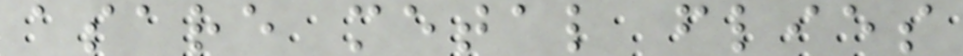asare metal flies
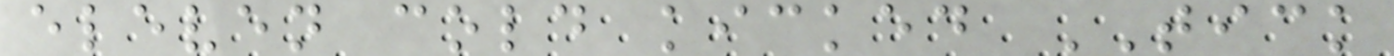eleven cold kicked TICK
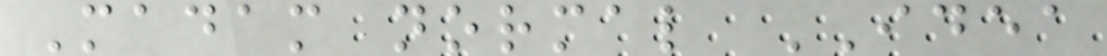Madam normal IDEA
